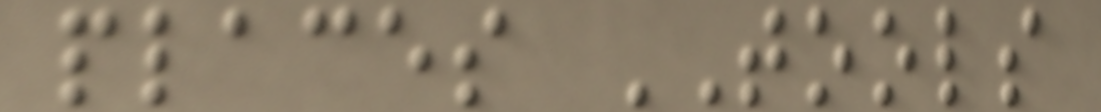places TOOLS
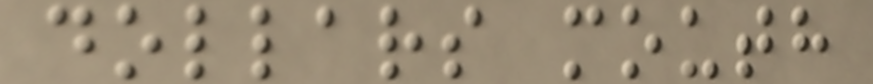dollars mouth
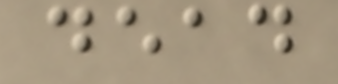dead
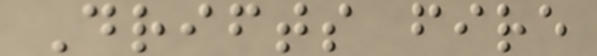Drifts fire
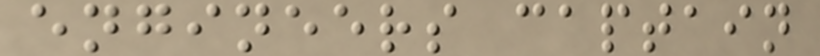engineers captain
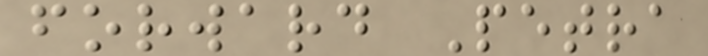forward Petra
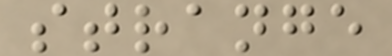strange
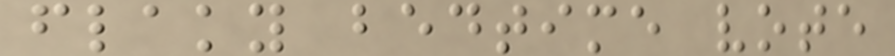flaky bedtime vote
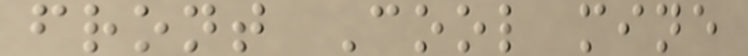front Cool mine
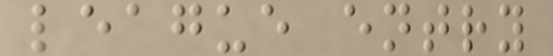league entry
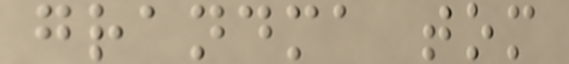grandma tom
